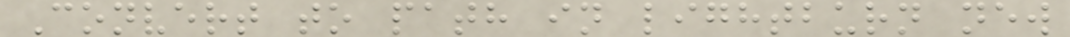Convert to path in lightburn new
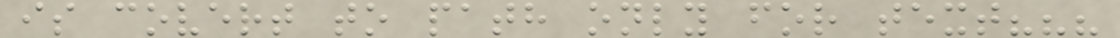is covert to path only for text???
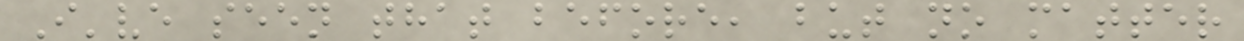I've seen that before, but no matter
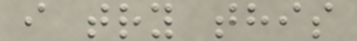i try this
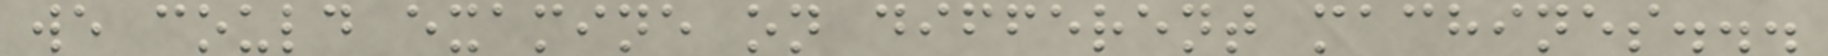we could examine on different machines...
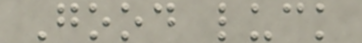Good luck
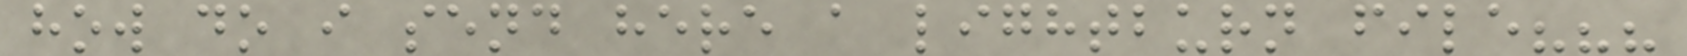how do i send here a lightburn file???
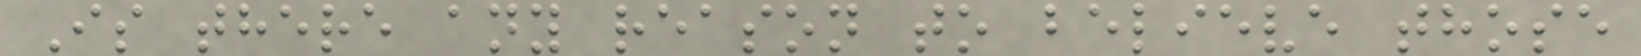Is there any reason to believe those
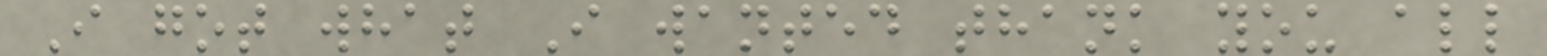I got what I wanted thank you all
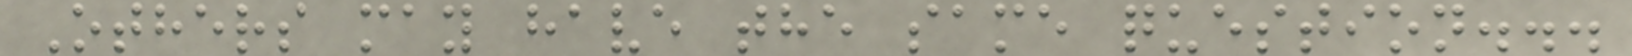Others may have the same question...
